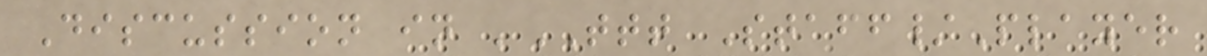Discussion in 'TTT Staff/Player
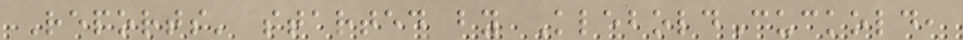Reports' started by KleboldCuckold,
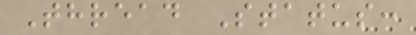Thread Status:
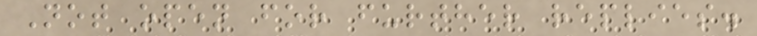Not open for further replies.
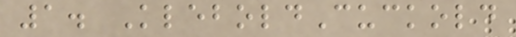1. KleboldCuckold
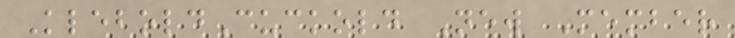KleboldCuckold New Member
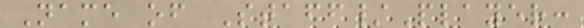Name of Staff/Player:
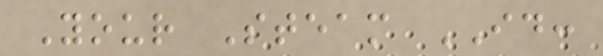Your Steam ID:
